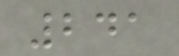241
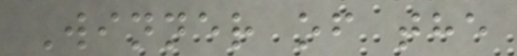Winner of the
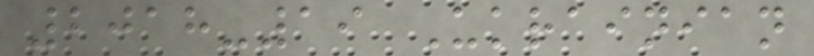2018-19 Ukrainian
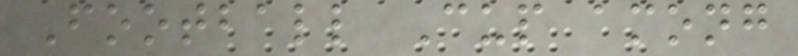Football Cup among
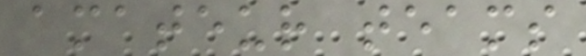amateur teams
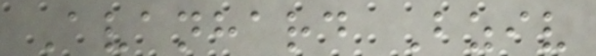Avanhard Bziv
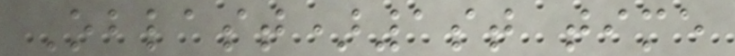Oblast)1st time
